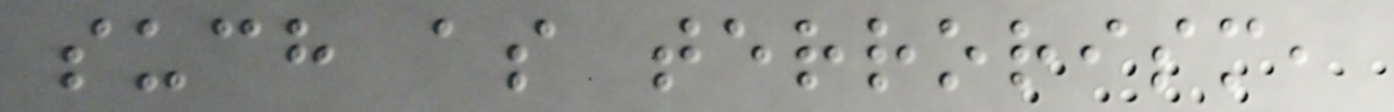such as terrorism,
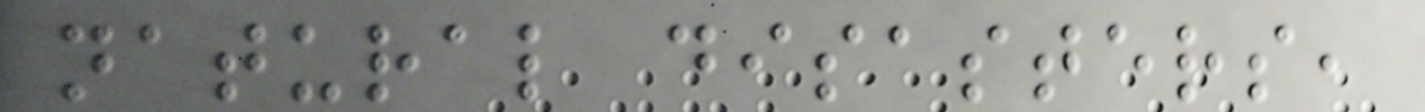natural disasters,
